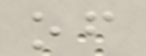of
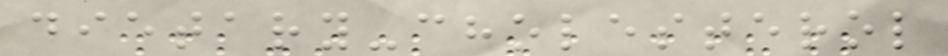dietary-cholesterol
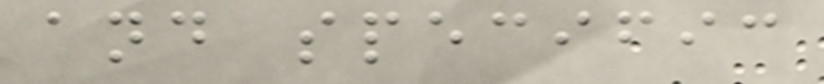and specific
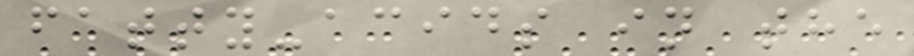fatty-acids in the
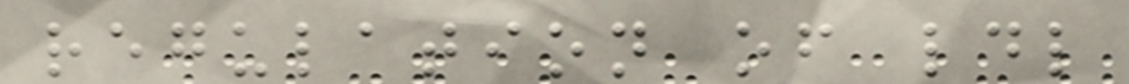regulation of ldl
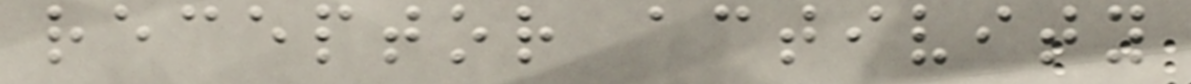receptor activity
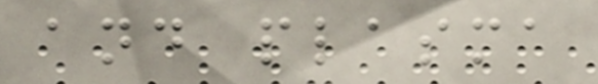and plasma
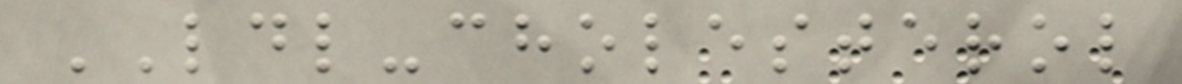LDL-cholesterol
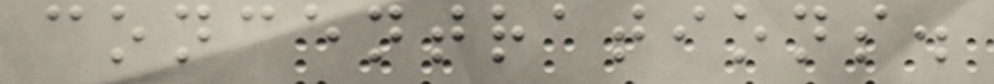concentrations.
